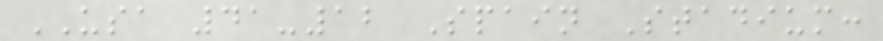USA 41-12 Spain Stadium:
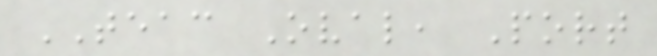TEAC Oval, Port
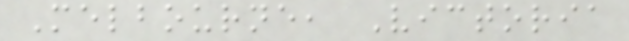Melbourne, Victoria
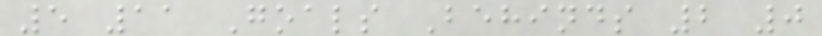5 11 Goals Behinds 2 0
